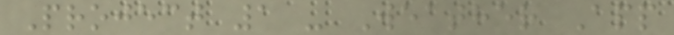Project 1 - Weather App
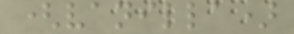(vanilla)
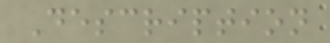Description
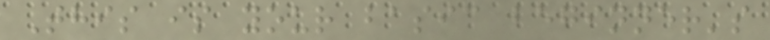This is your basic beginner's
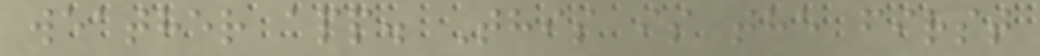weather app. This is the first
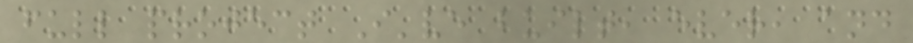full project I've built, ever, and
